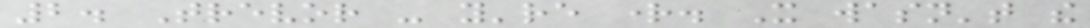2. Trevor - you're right. It wasn't the
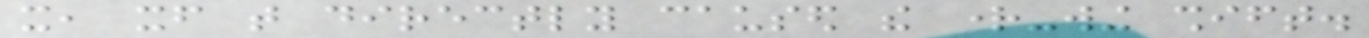it, itself that directly caused the right-wing shift.
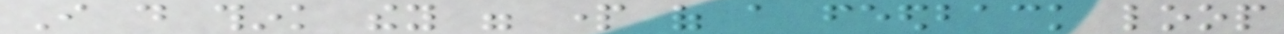I do think they were part of a feedback loop
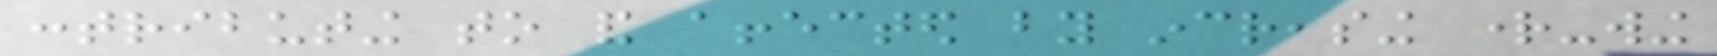contributing to and affected by increasing right-wing
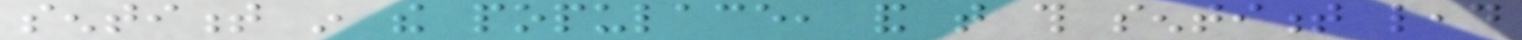sentiment in the populace, and that this sentiment lead
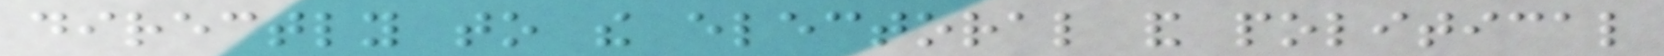directly to the electoral and political
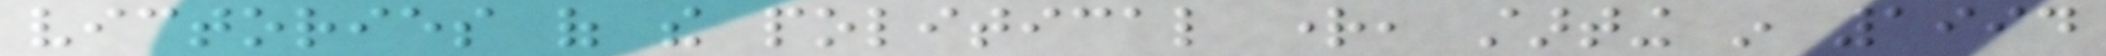victories of the political right, starting in 1994
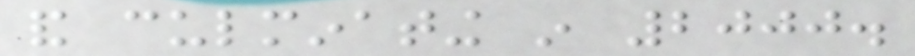and culminating in 2000.
